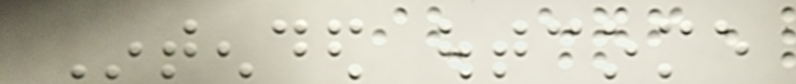Intended outcome
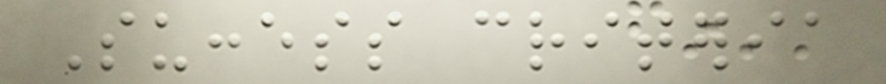Success criteria
